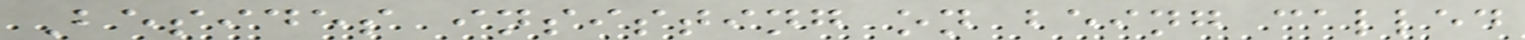Besides insisting on being called
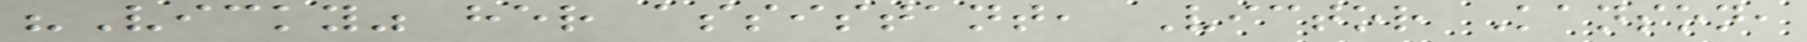"Vicky" her assistant, Victor Kanson,
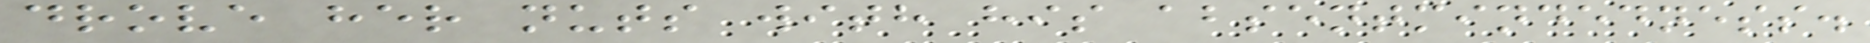drove her nuts with his absentmindedness.
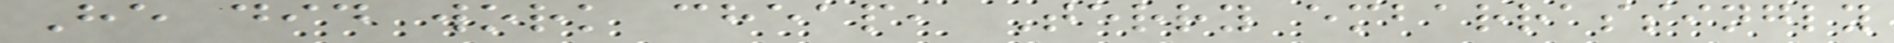He did work cheap, Terry embarrassingly
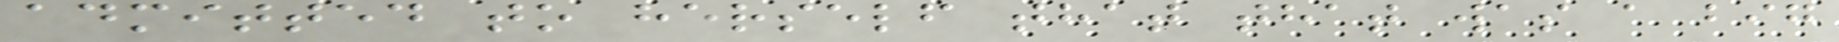admitted to herself that that was a big
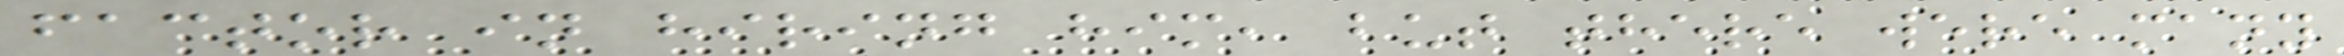factor in hiring him, but there were many
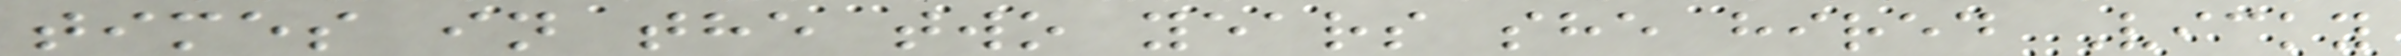times in the two years she hired Vicky
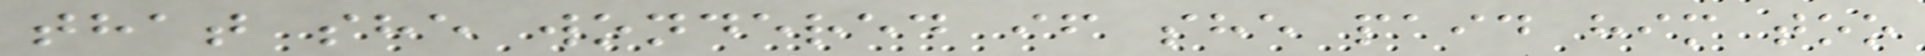that she wondered if she paid him too
